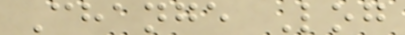Change Log
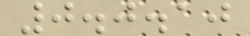0.0.10
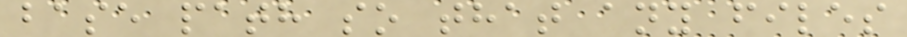base path so that any files
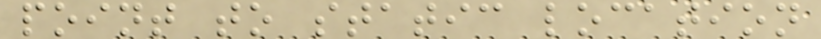point to static location
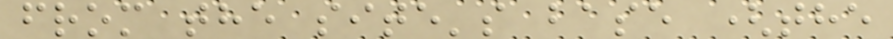from the site's base (the
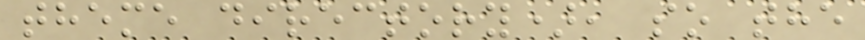theme directory), so the
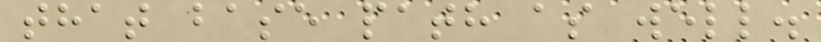that base path as well.
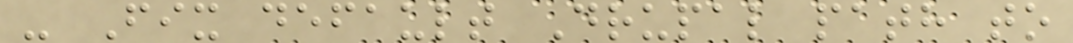- Fix default Drupal path to
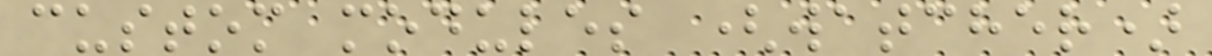custom modules (watcher)
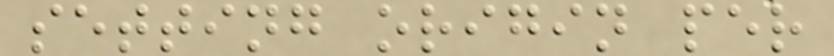setting origin per
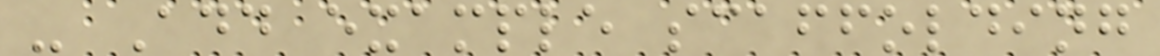- Add example scaffolding
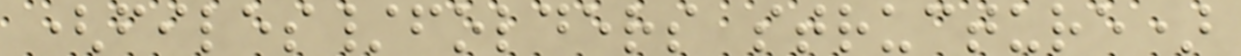(files/folders structure)
